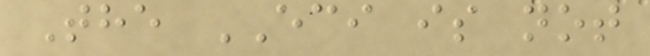The ECI is not
